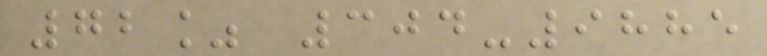72% 304-9885
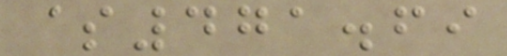$471.69
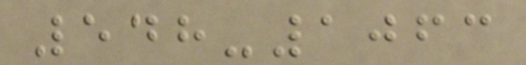548-1063
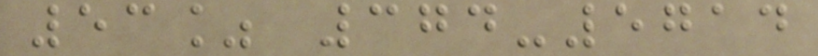53% 374-5714
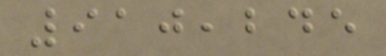910,245
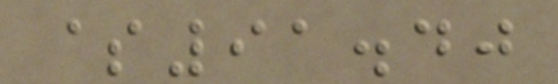$91.40
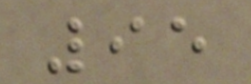95
